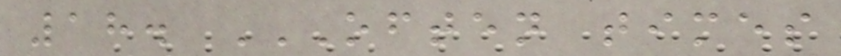18. OFTEN TIMES
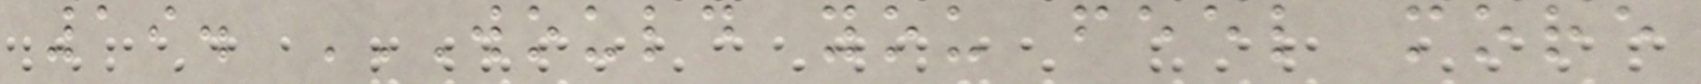19. WOULD YOU FEEL MORE
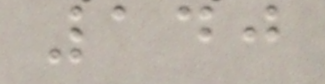140
